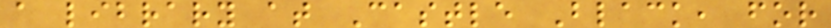a library at Castle Black, for
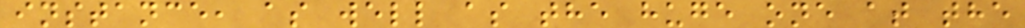instance, as well as the huge one at the
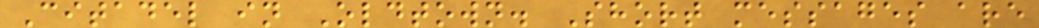Citadel in Oldtown. Short messages are
